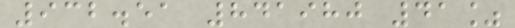932.51 841980 41%
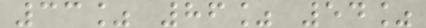33% 86% 54%
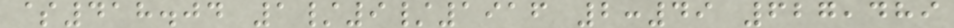$418.04 1/9/1916 2:49 627,489
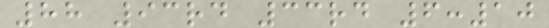88 93rd 33rd 6:10
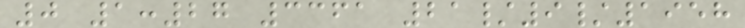0 1:27 3361 21/9/1958
